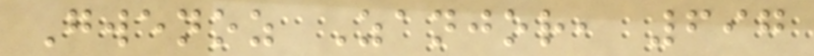Gwenoz Zanjor, 697
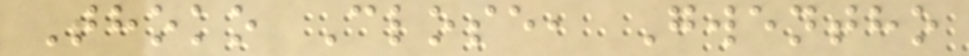Thoko Close, Gwentho
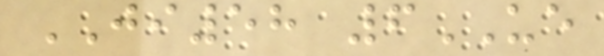JI58 6UE
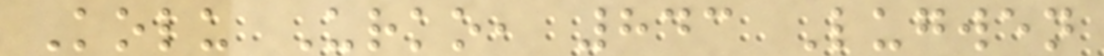Kolu Urko, 843 Lugwen
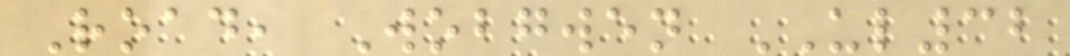Road, Wobgwen UL32
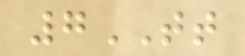7TT
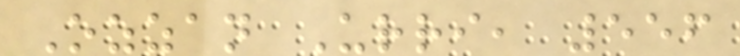Ozzan Urri, 556
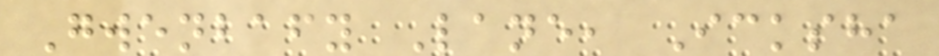Gwenbafy Lane, Icksha
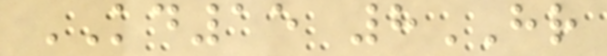KD15 8HR
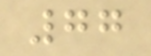77
